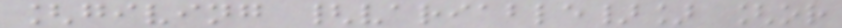[giving {variable}] [or
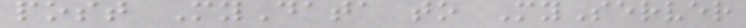post MyData to MyServer
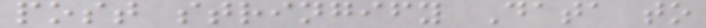post stringify Data to
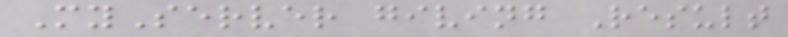MyServer giving Result
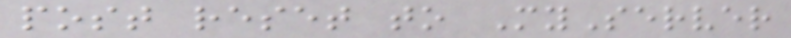post reset to MyServer
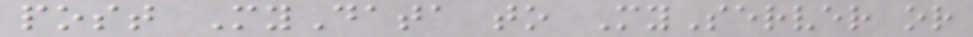post MyData to MyServer or
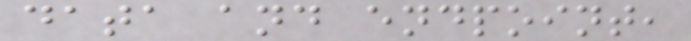data and endpoint,
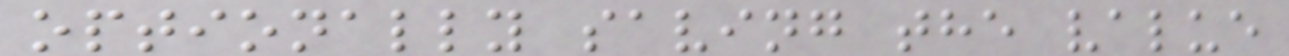optionally saving the value
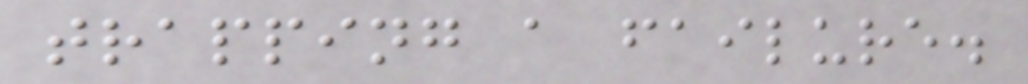trapping a failure.
